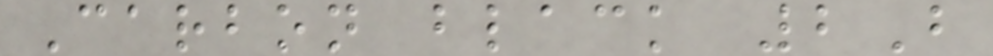Carbon black 2B
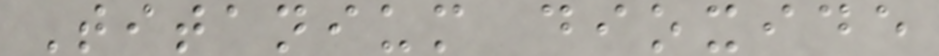Titanium dioxide
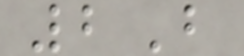2B
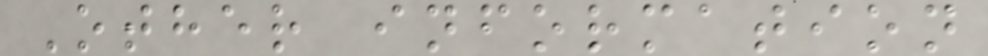Other information
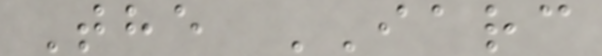The IARC
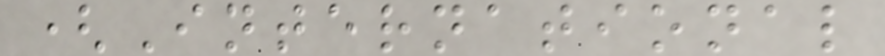(International
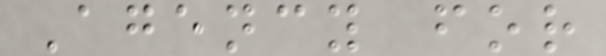Agency for
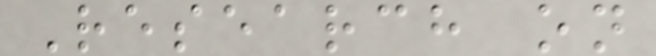Research on
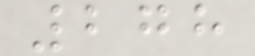278
